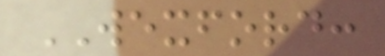WEXFORD:
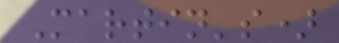Martin's)
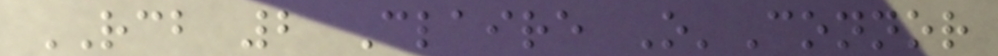RCB 2 Claire O'Connor
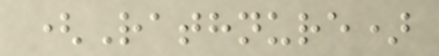(Rathnure)
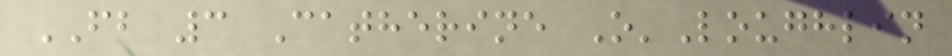FB 3 Catherine O'Loughlin
